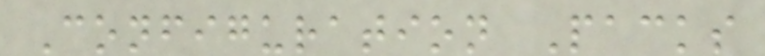Configuration Packs
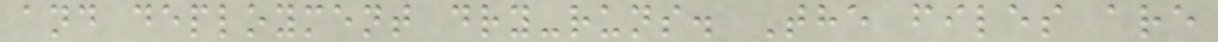and deployment dry-runs. The files are
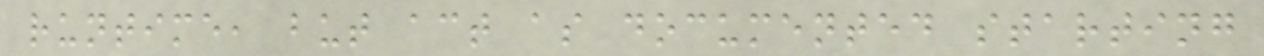runtime, but act as documented starting
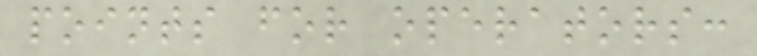points for operators:
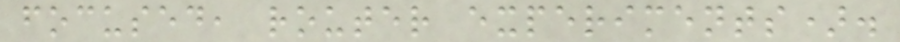focused, router experiments).
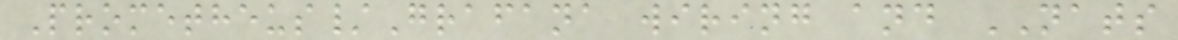Prometheus/Grafana wiring and NATS
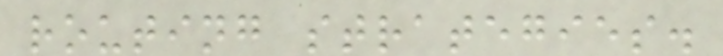routing strategies.
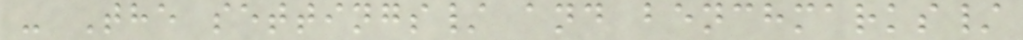- The settings/ and benchmarks/
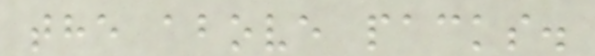the above packs.
